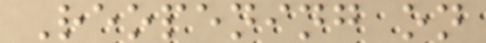Reopening on
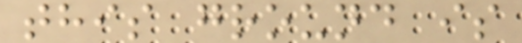this ground is
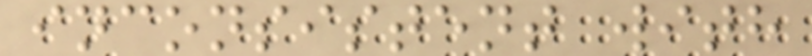inconsistent with
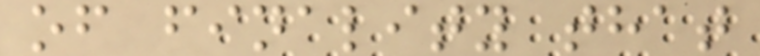of finality that
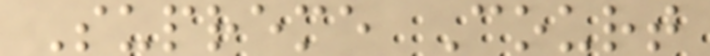Supreme Court
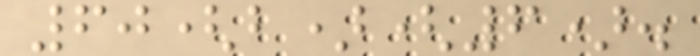60(b)(6).
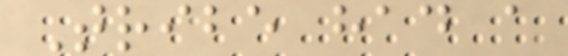Tribe had a
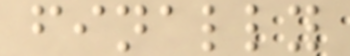finally
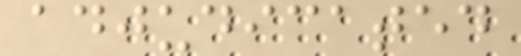adjudicated
